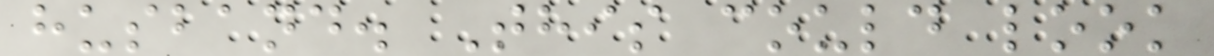husband. This could look
